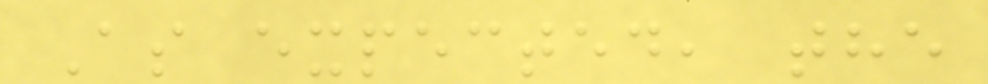As expected, the
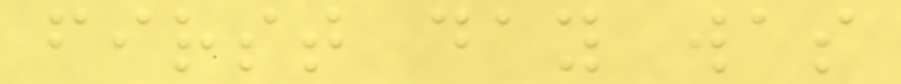first day was
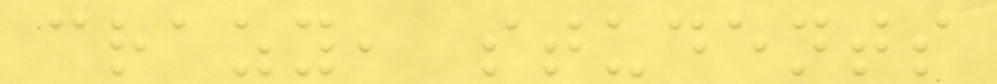crazy, students
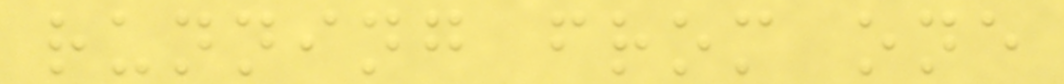running from one
